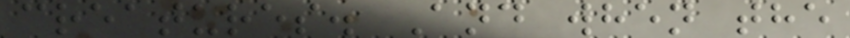creatures. And when the
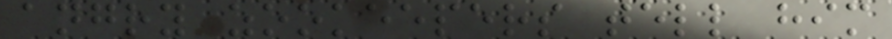angry zookeepers tell him
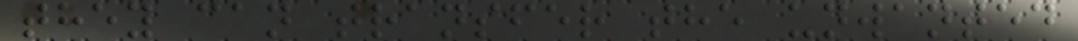they can transfer the unwanted
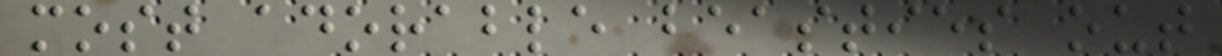most adorable beasties out
